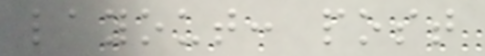layout: post
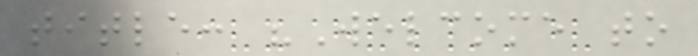title: "Welcome to
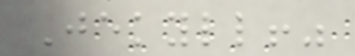Jekyll!"
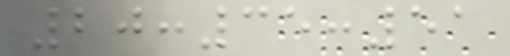20:35:51
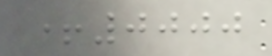+0000
